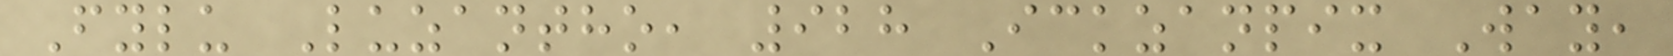Fylu Luzantho, 928 Ickzanpix Way,
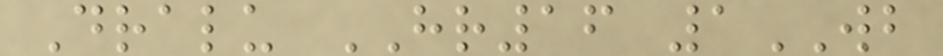Dralu HR16 1WB
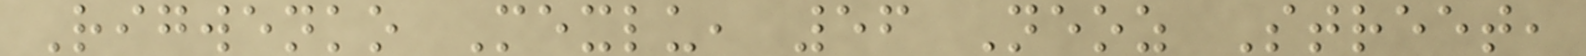Rigwenko Mexlu, 56 Neoz Street,
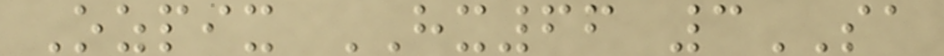Ozpix HX66 3SA
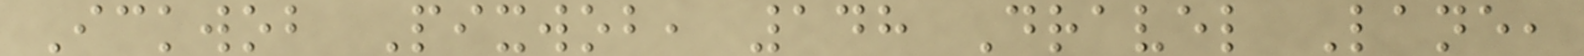Ickwob Pixwob, 148 Dravel Lane,
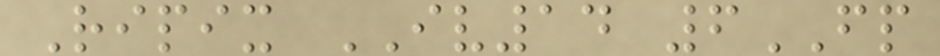Ripix IV14 6FP
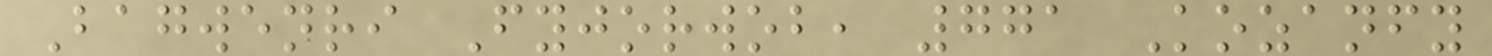Bagwenri Fyjorwob, 771 Kozanfy
